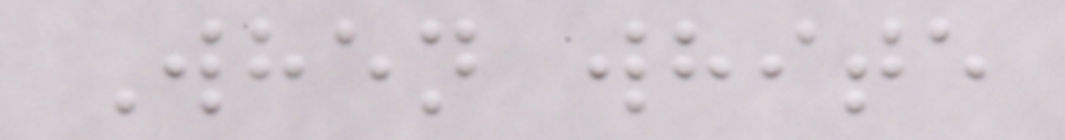When white
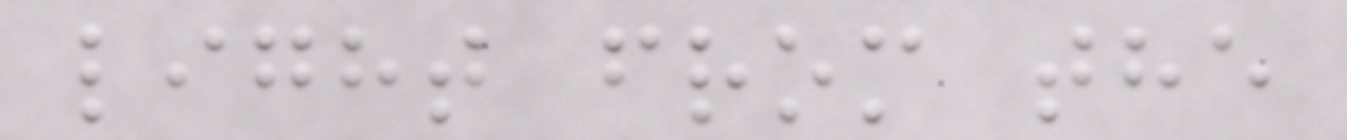light from the
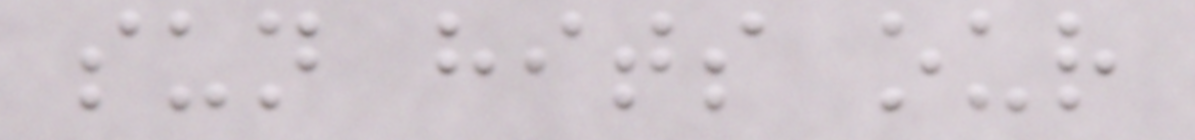sun hits our
